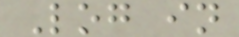Log in
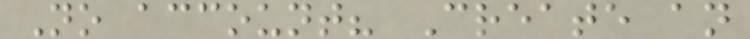No account? Create an
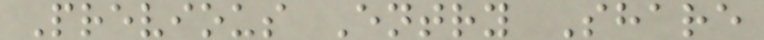Previous Entry Share
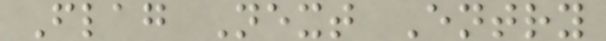Flag Next Entry
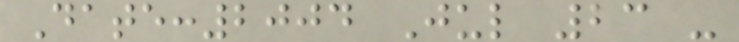Date:2004 Jul 23 -
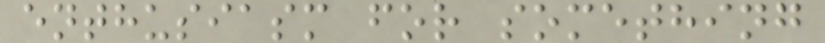enthusiasm for something
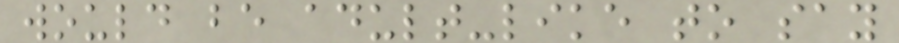would be adult-like to say
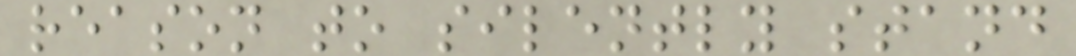reason to silently stand
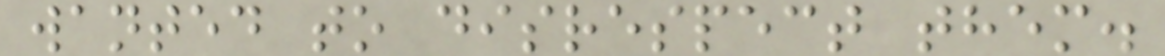wanted to disrespect them.
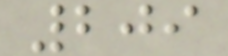209
